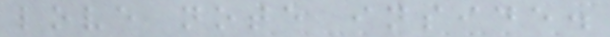love note inside.
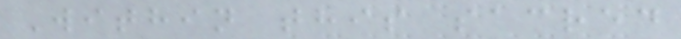Within this sacred
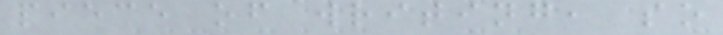piece of writing, so
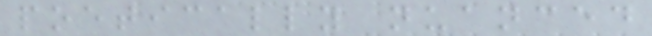poetically nuanced
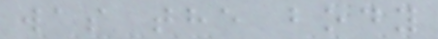was the body
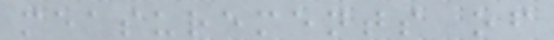measurements of
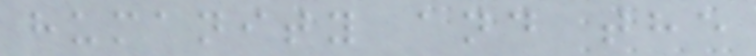humanity and the
